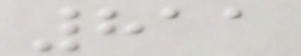811
